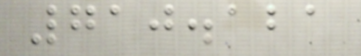710.121
